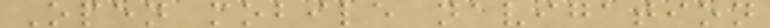Open mobile navigation
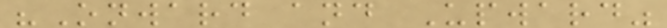"Onward and Upward"
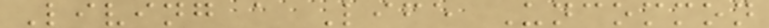Living a Life Uncommon
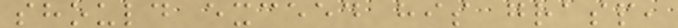should exceed his grasp,
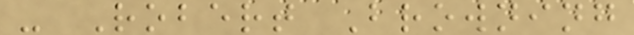- Robert Browning
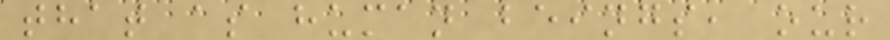that as human beings, our
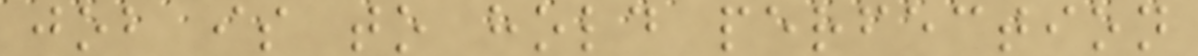job is to hold perfection
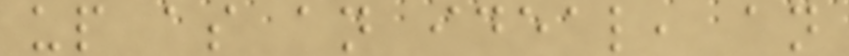up as an ideal, an
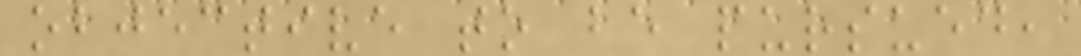objective to be pursued,
